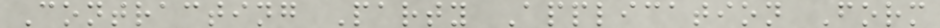Contracting Party Application Form
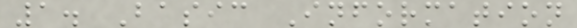1. Basic Information
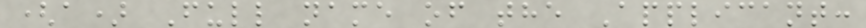(a) Full name of the Applicant:
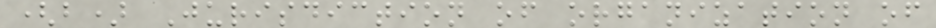(b) Jurisdiction of organization of
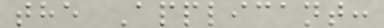the Applicant:
